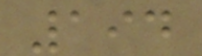194
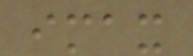imax
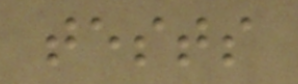tests
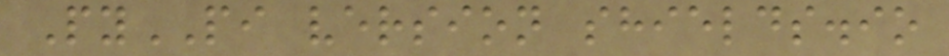PyPI version shields.io
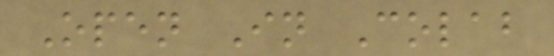Open In Colab
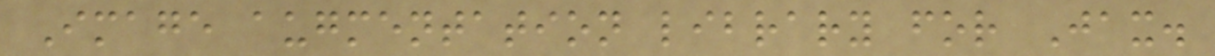Image augmentation library for Jax.
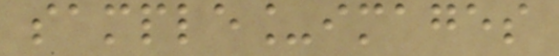sample_images
